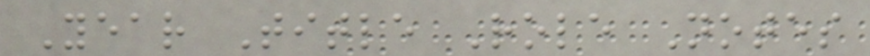Year Title Role Notes
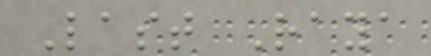Last Raya
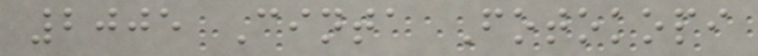2005 Cinta Fotokopi
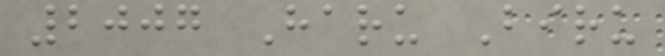2007 Haru Biru
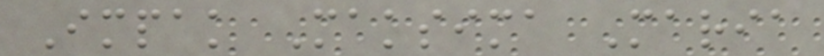Impak Maksima Maria
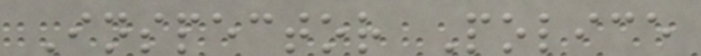Inspector Police
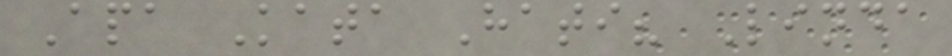Apa Kata Hati? Linda
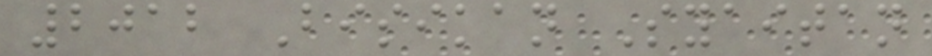2012 Bisikan Syaitan
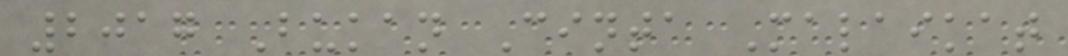2017 Bukan Cinta Malaikat
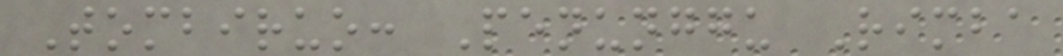Tombiruo: Penunggu Rimba
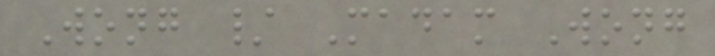Wong / Madam Wong
